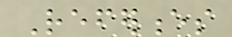References
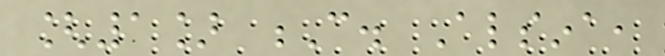[1] C. Alsina,
